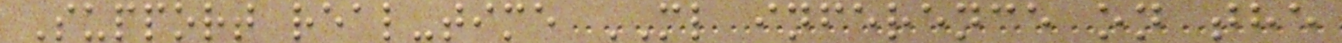Support real-time ML inference on the
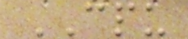CPU
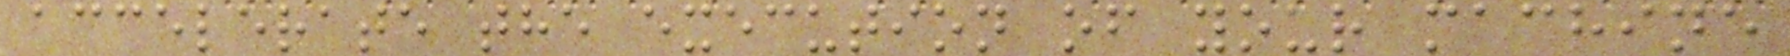accelerate the execution of your machine
